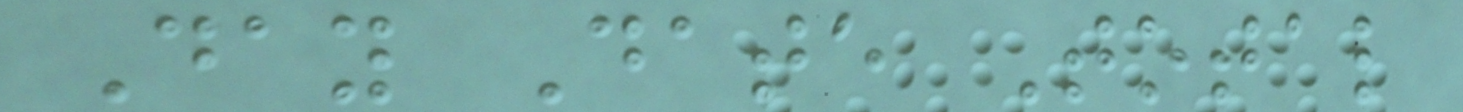Day Date Total
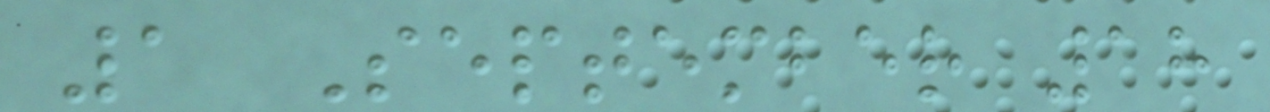1 September 18
